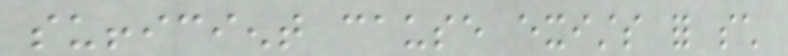sufficient cause exists for such
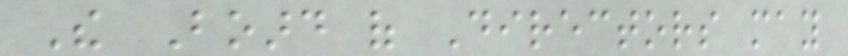The Board of Directors may
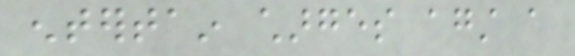entertain charges against a
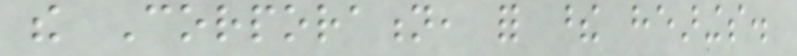the Corporation, for these hearings.
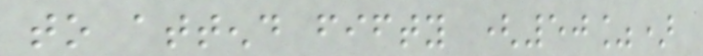to attend fifty (50%)
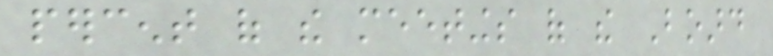percent of the meetings of the Board
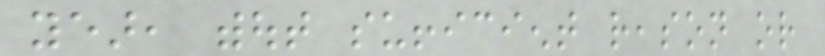year, without sufficient reason or
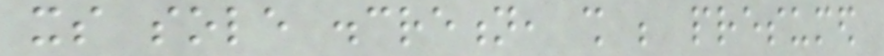its sole discretion, shall be presumed
